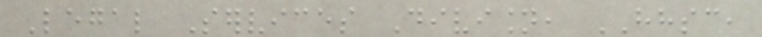Legal Services Division, HHSC,
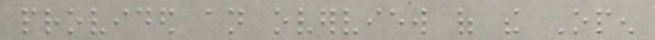provided an overview of the Open
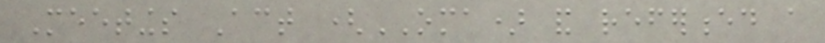Meetings Act (OMA) and referenced a
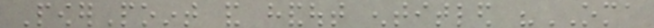PowerPoint and handout entitled "OMA
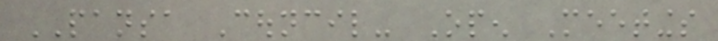PANSA Council- Open Meetings
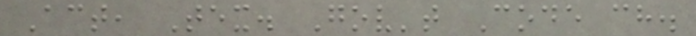Act, Tex. Gov't Code ch.
